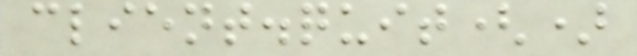client.quit()
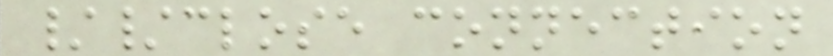//close connection
